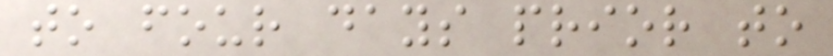to four days prior to
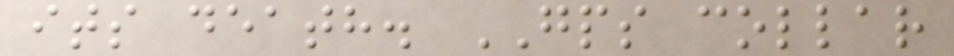its death. GPS collar
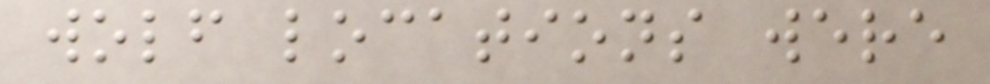wolf locations were
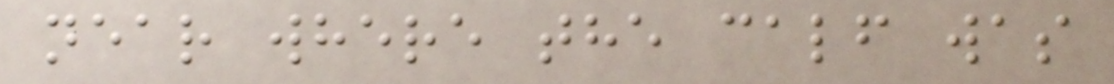near where the calf was
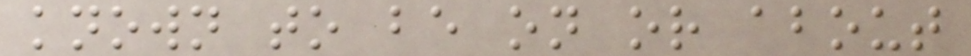known to be on or about
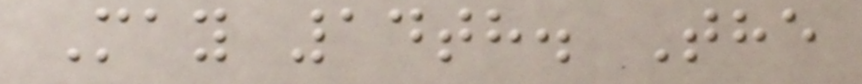May 14th. The
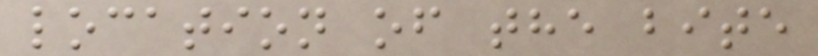location of the bite
